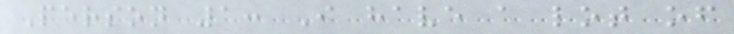Person 1: I have a lot of
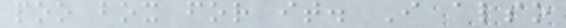poo box for it. I also
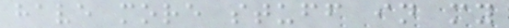have more stuff in my
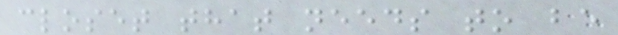closet that needs to be
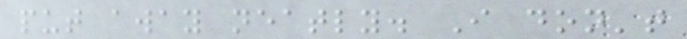put away neatly. I don't
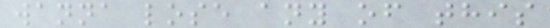wanna lose any of this
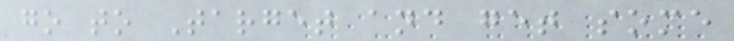go to Target and get some
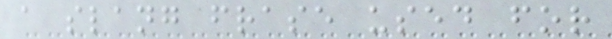a slang frase used for
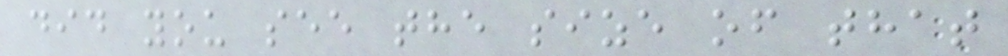did you see the size of that
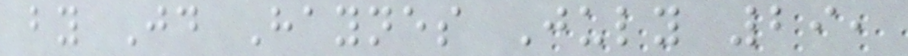by Jd Haynes July 29,
